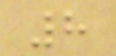8
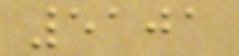5101
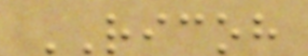RICOH
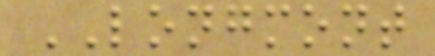LONGMONT
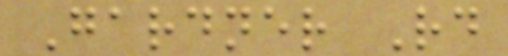Gardner Rd
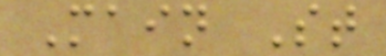Main St
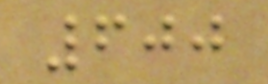600
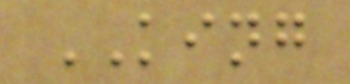KING
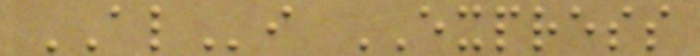ALi EXPRESS
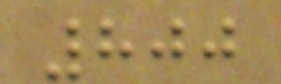800
